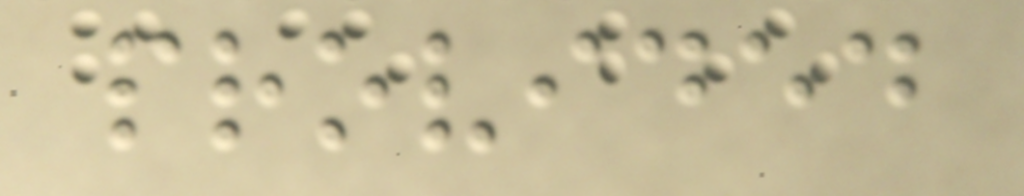provided
